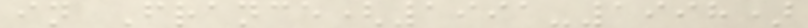in France(1991-1998)
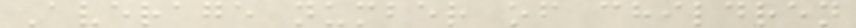Average number of children
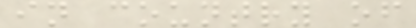in country of
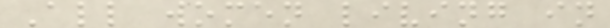All women living in
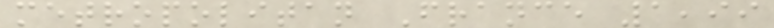metropolitan France 1,99
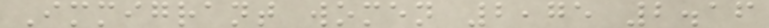Immigrant women 2,75 2.16
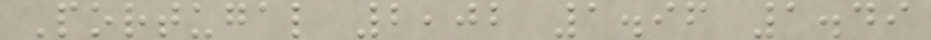Portugal 2,02 1.96 1.49
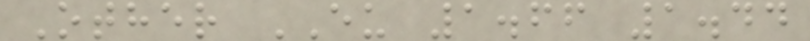Other EU 1.66 1.44
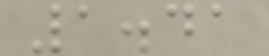1.41
